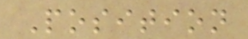Position
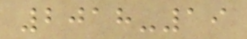2018-19
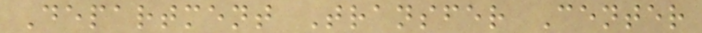Department Transfer Center
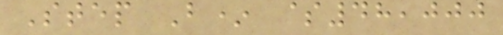Step B* $48,000
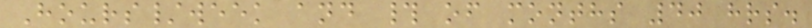Hours/week and # of months 40 hrs.
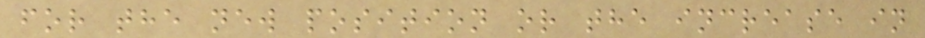for the new position or the increase in
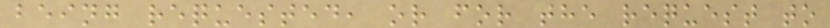being requested, or for the request to
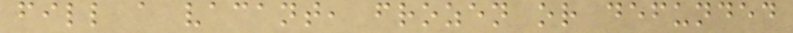fill a vacant, frozen or defunded
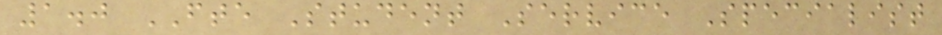1.0 FTE Student Service Specialist
